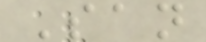San
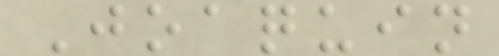Joaquin
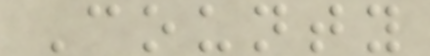County
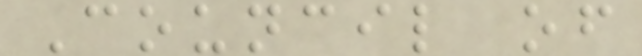Council of
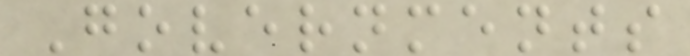Governments
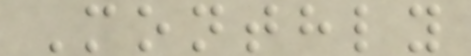Monthly
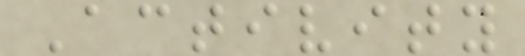Activity
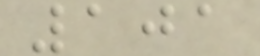101
